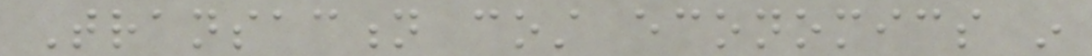Transaction cost economics in
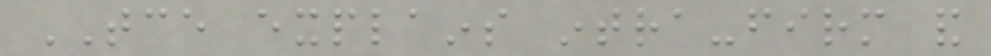TCE explains intra-firm and
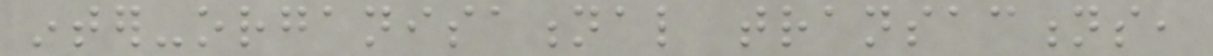inter-organisational transactions,
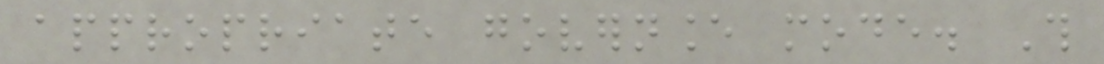appropriate governance mode. This
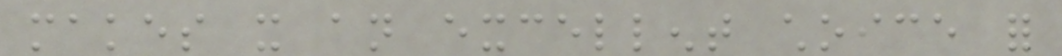makes it an excellent choice for
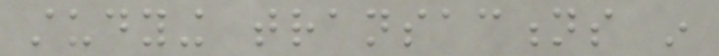studying transactions in
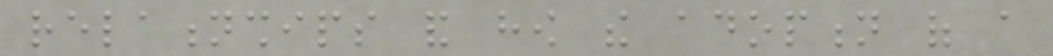relationships and how the adoption of a
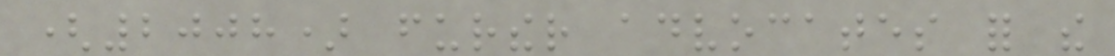(2008) further advocates for the
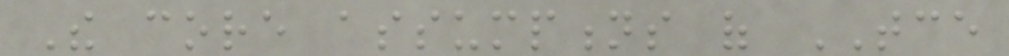The core assumptions of TCE
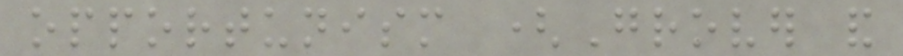opportunism (Grover and
